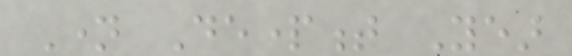Name Department Year
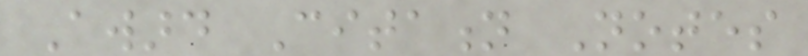Award Citation Notes
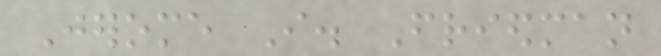Jerome I. Friedman
